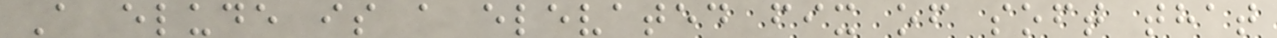A elude is a elevated fix of soft that
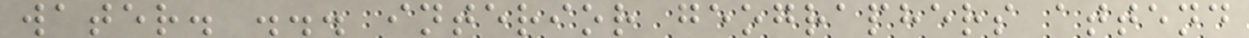water. ... interior geographers attend
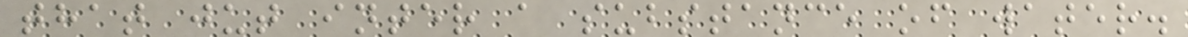that jut inter a substance of water.
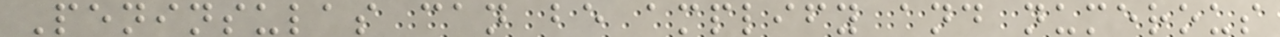Peninsulas can be amplify and numerous
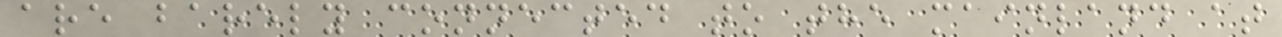are barely connected to the mainland at
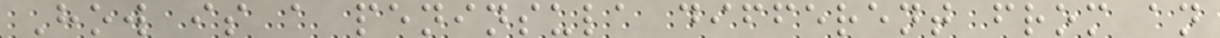How is a peninsula different from an
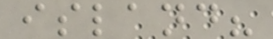island?
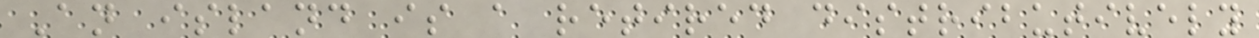An island is a retired distributively
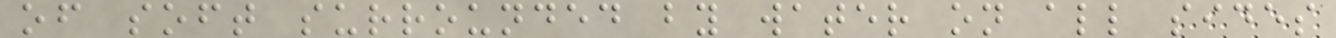of soft surrounded by water on all sides
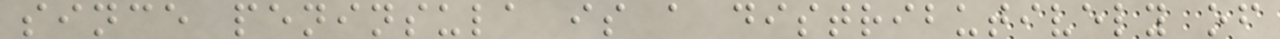since peninsula is a distributively of
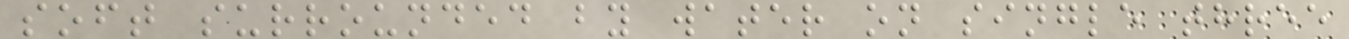soft surrounded by water on single three
